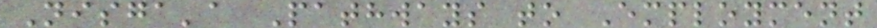Nisga'a Pathways to Employment
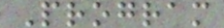Program
